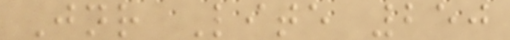Jnr Lite 250
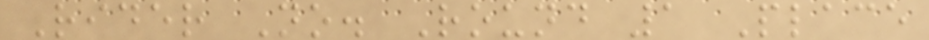Rider No. Round 1 Place
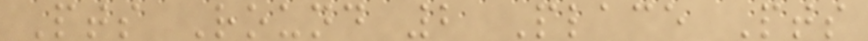Pts Round 2 Place Pts
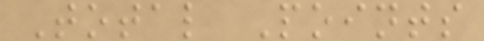Total Points
